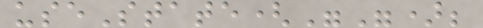useState("");
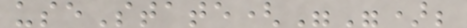useState("");
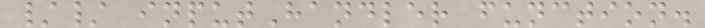// inputHandler function.
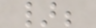};
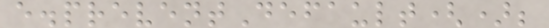e.preventDefault();
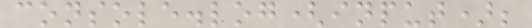console.log(input);
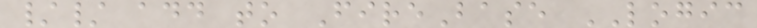// add to FireBase LOGIC
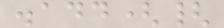.add({
